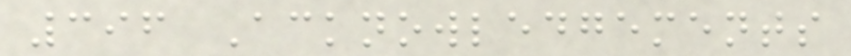396 Acknowledgements
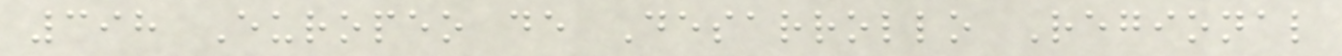398 Europeo de Desarrollo Regional
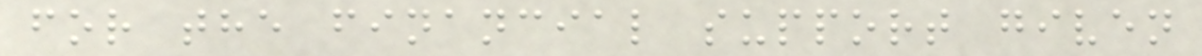for the financial support given
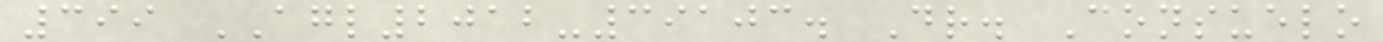399 AGL2012-39103. Dr. Consuelo
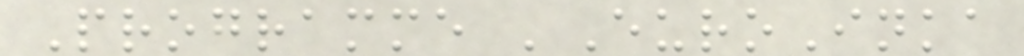Programme 'EuroInka
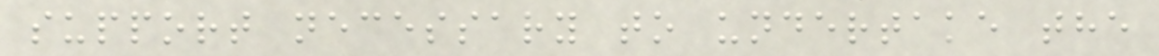support necessary to undertake the
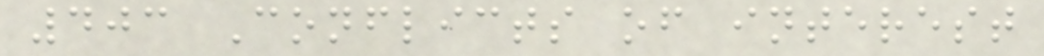403 Conflicts of interest
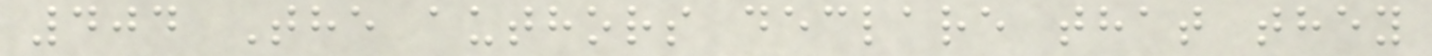404 The authors declare that they
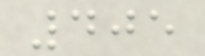405
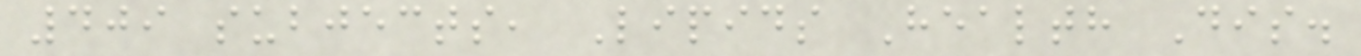409 subjects, Lipids Health Dis.
